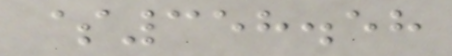$358.58
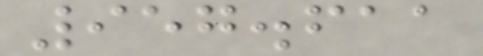957.611
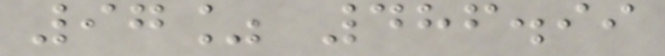97% 486.99
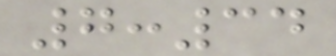7:34
